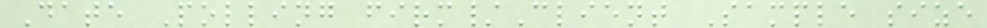Date Polling firm/Client Sample size
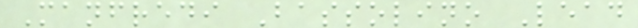Manfredi Bassolino Lead
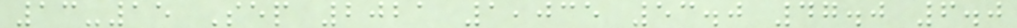13-15 Sep 2021 1,035 53.0 47.0 6.0
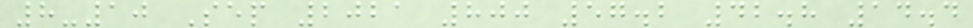8-10 Sep 2021 800 57.2 42.8 14.4
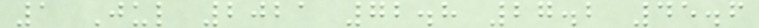1 Jul 2021 72.8 27.2 45.6
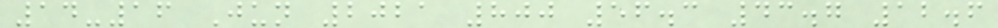14-16 Jun 2021 800 56.3 43.7 12.6
